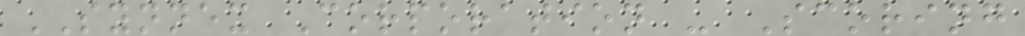SYNNEX Corporation - Scoring
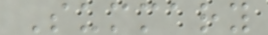Summary
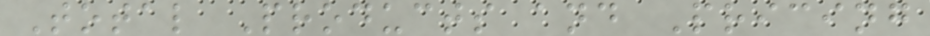Total Products and Pricing
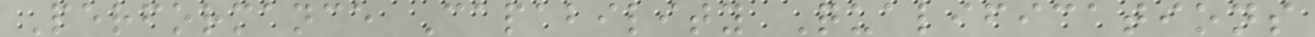Performance Capability Qualifications
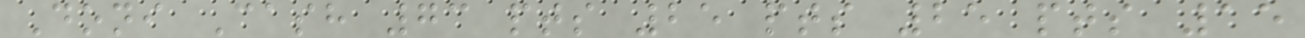Doni Cash 73 pts 25 pts 25 pts 15
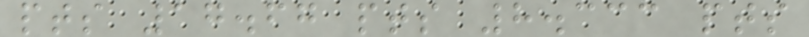pts 17.67 pts 8.333 pts
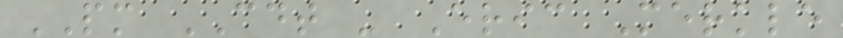PM CDT - Eric Merkle
